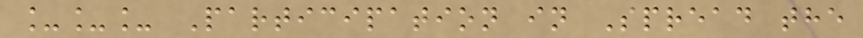___ Participation in Spread the
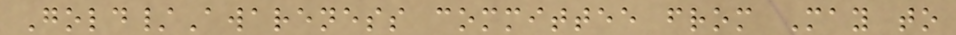Gold/Awareness committee from May to
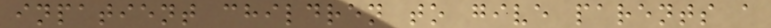inpatient children to give parents a
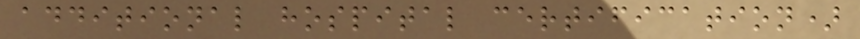additional hospital certification)
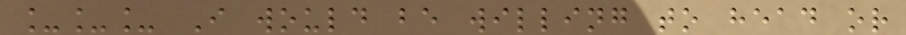___ I would be willing to head or
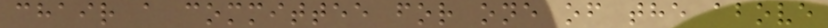chair a committee for one of the above
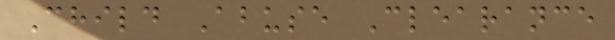Child Abuse Clearance
